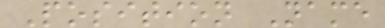Position Name
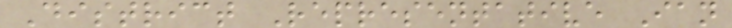District Representative Ian
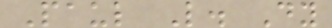Paul L. Dy
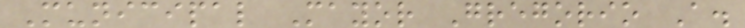Municipal Mayor Gregorio A.
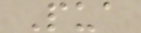Pua
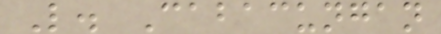L. Cabacungan
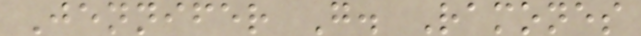Jennifer G. Ramones
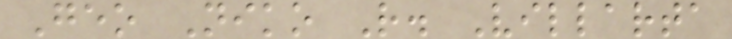Geo Niko R. Villarta
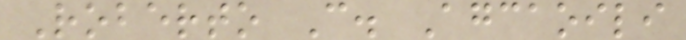Roberto C. Agcaoili
